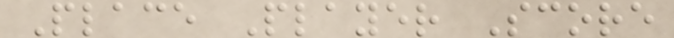Place Player Score
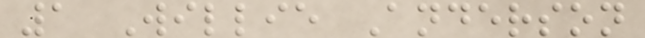1 Willie Anderson
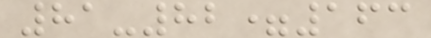81-82=163
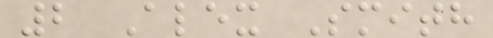2 Alex Smith
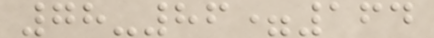78-86=164
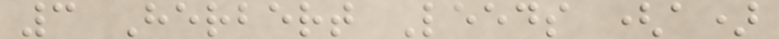3 Herbert Leeds (a)
